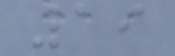19
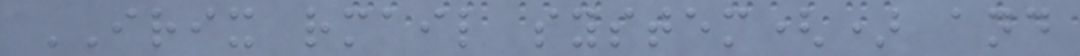IRIX rmail system() and
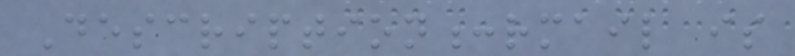Description:rmail is
